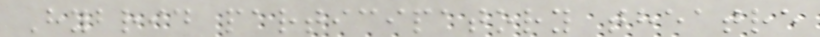Hybrid participatory theatre
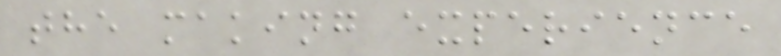the making experience
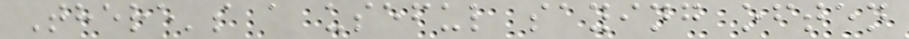There's a useful saying often
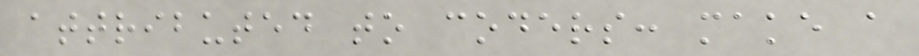attributed to coders: make a
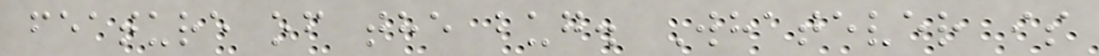feature of the bug. Whatever is
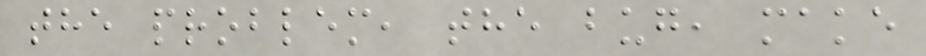the problem, the bug, make
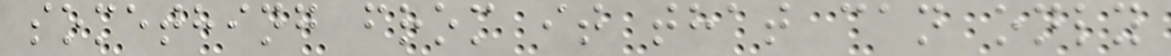something from it that can only
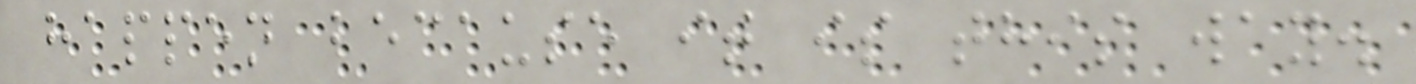happen because it is this way.
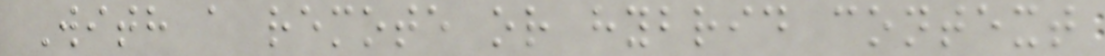With a remote or hybrid context
